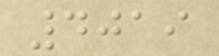4019
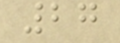27
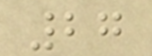27
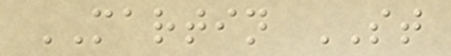MARTIN ST
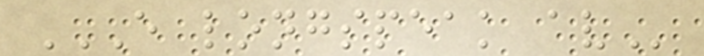E LONGSPEAK AV
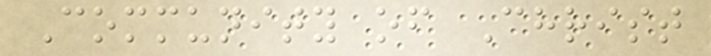Community of Christ
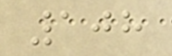108
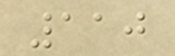110
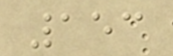153
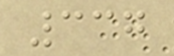337
